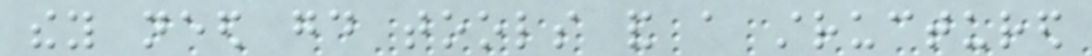they need good tools and a structured
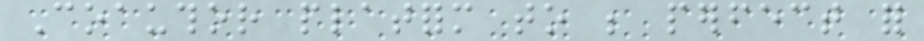Coauthor platform to be perfect for
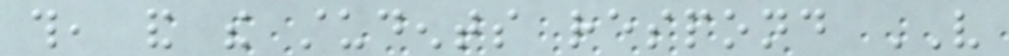this, and the students respond VERY
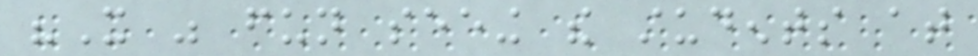"It was fun seeing the students at
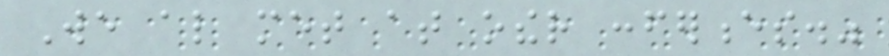We also met at other conferences."
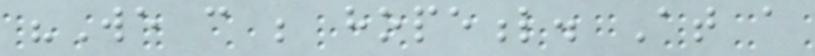"We can be hopeful. At a
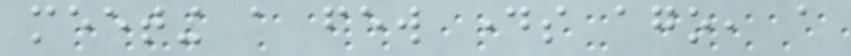meeting a few days ago, a
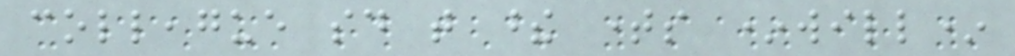colleague said that these times *will*
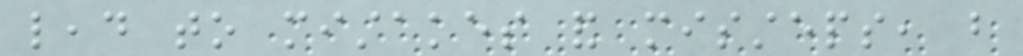lead to mistakes and missteps, but
